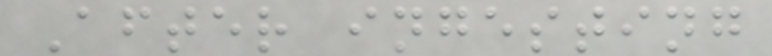After ingesting
